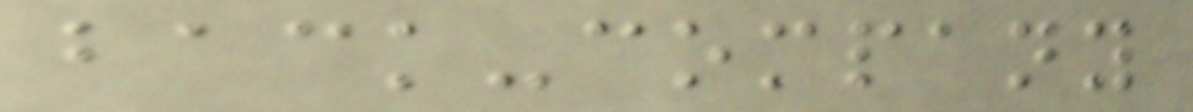back-company
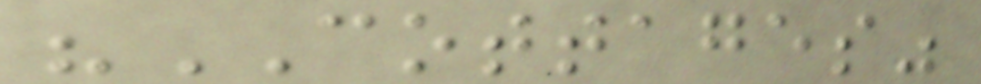"COTTAGES"
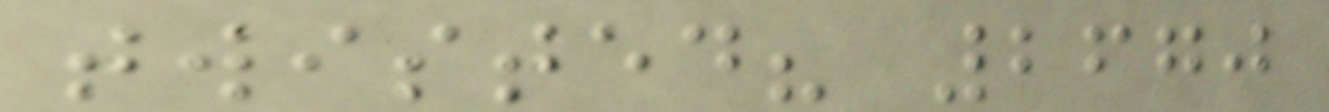twisted? 2670
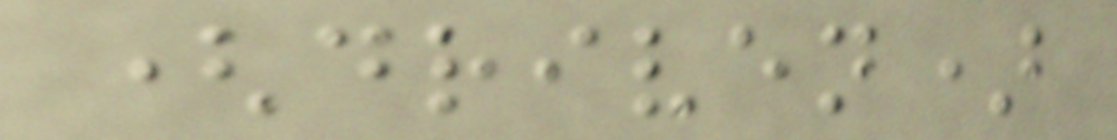(driven)
